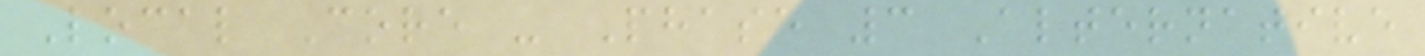Local Core - Phase 3 Alternative
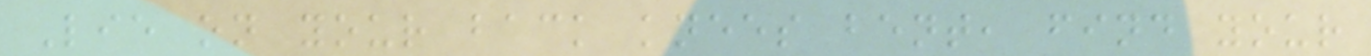Lie on your back knees bent, find your
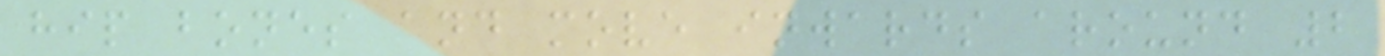hip bones and move inwards around 2
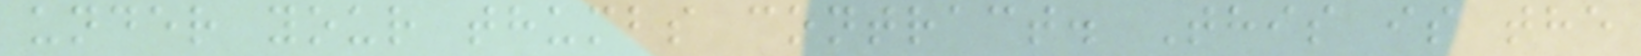under your thumbs contract. This is the
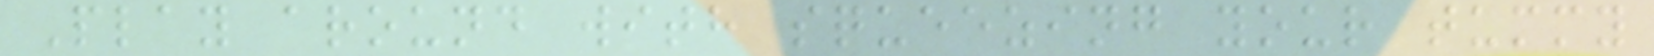Play around with squeezing your tummy
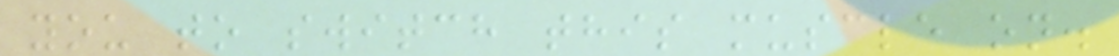you to switch this muscle on.
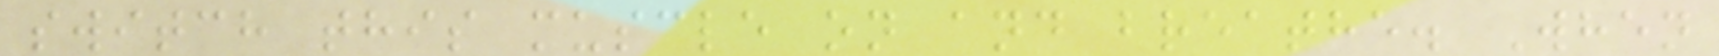switch this muscle on and breathe. When
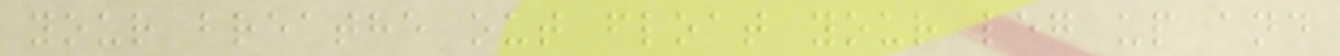your breathe out float your leg up and
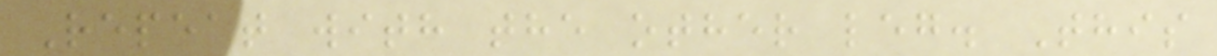Repeat with the other leg. This
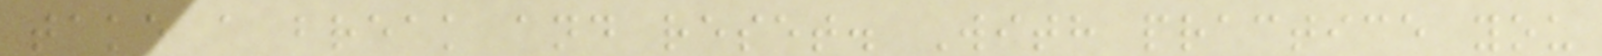take a break and reset. With practice you
